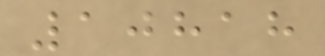10818
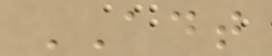ADT
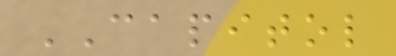CAPITOL
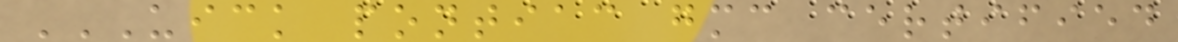UICK PONTIAC GMC CERTIFIED
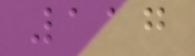117
